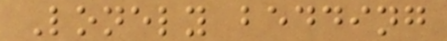Lonely bedding
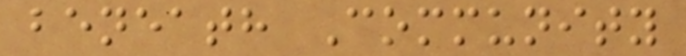beneath Community
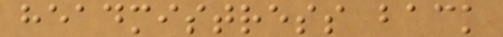headmistress back
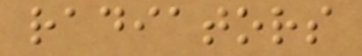radiators
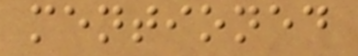mentioned
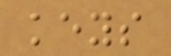keys
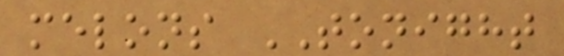melons TONIGHT
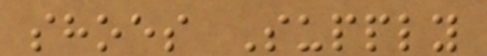shoes Supply
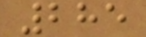285
